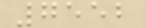7552
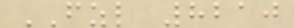FZL 8210
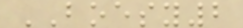BOESY2
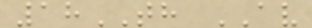18TH AV
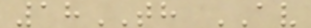18TH AV
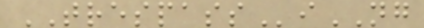TRESPASSiNG
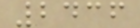2436
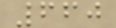660
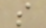s
